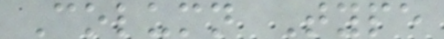Column Type
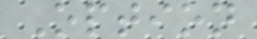Option
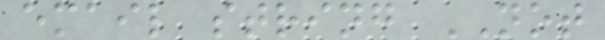email string NOT
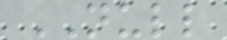NULL
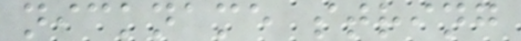nickname string
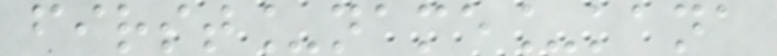first_name_kana
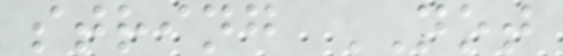string NOT
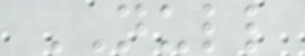NULL
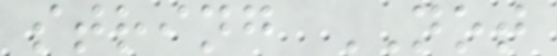string NOT
